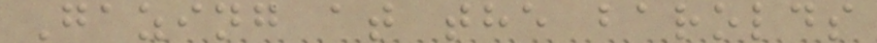Gazing at the barolds
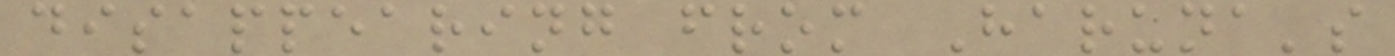disappearing from Haruna's
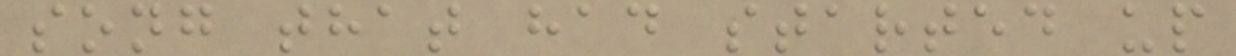song that had started up
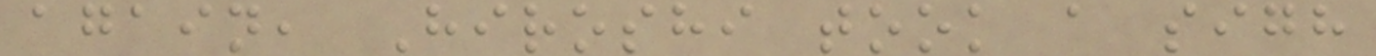again, Hiroshi took a sigh
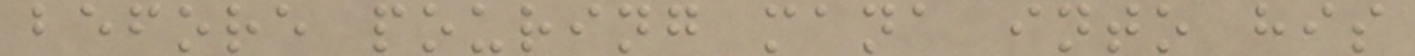before pouring mana into his
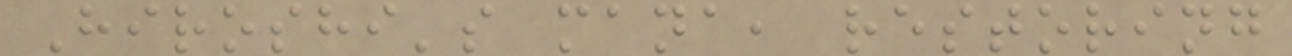Hiroshi's mana, restoring
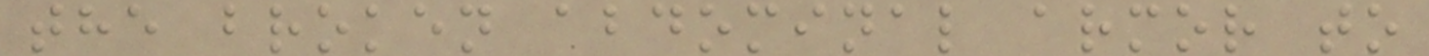the broken abdominal armor to
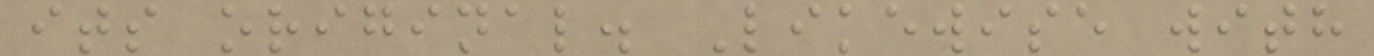its original. Likewise with
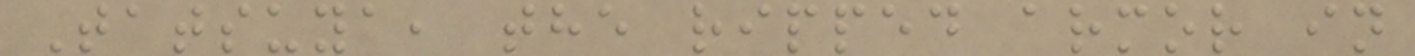Tatsuya, the ripped armor in
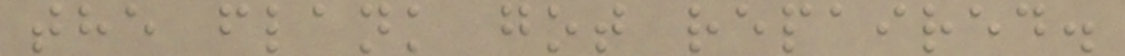the flank got repaired.
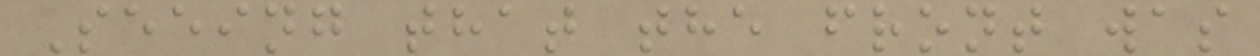Seeing that the front was
